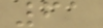61
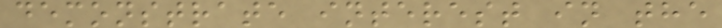demonstrate interest in the
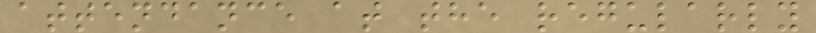attendance at the regularly
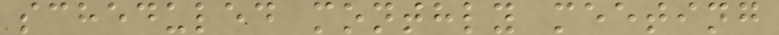scheduled monthly meeting
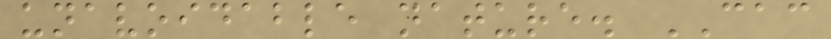unavoidable nature. CAC
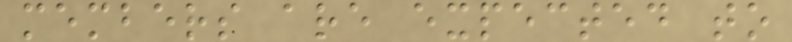members are expected to
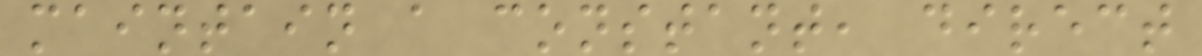maintain a constant, direct
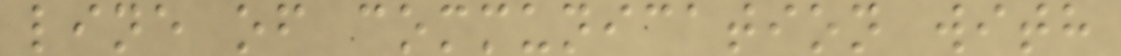line of communication with
